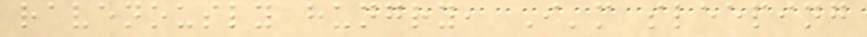ravenously hungry, I'm sleeping
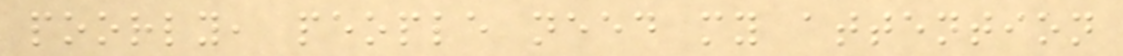poorly, people need my attention
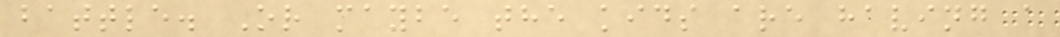battle. Or maybe the kids are having a
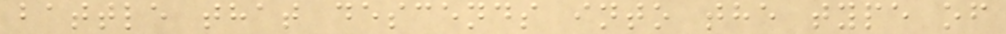battle that descends into the type of
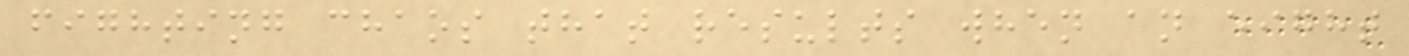fighting chaos that results when an eight
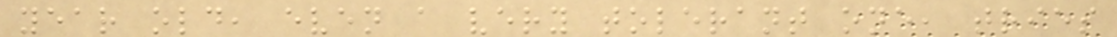year old, even a very tolerant one, tries
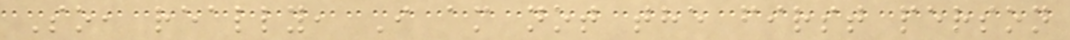So, really, I am not the first person
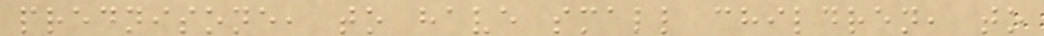prednisone, to have small children, to
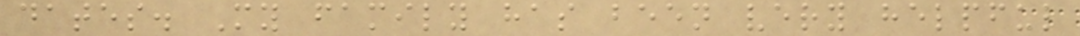dates. My family has been very helpful
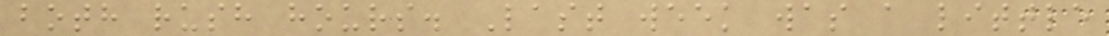both rush hours. Last week was a little
